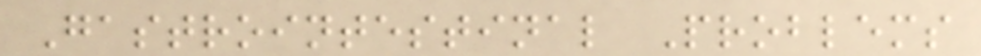Gastrointestinal Problems
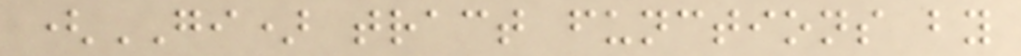(GI) tract functions by
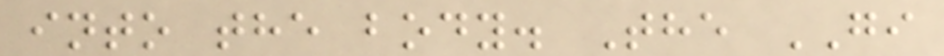into the body. The GI
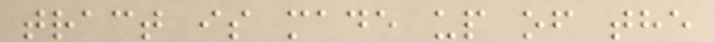tract is made up of the
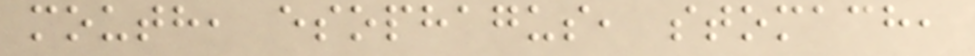mouth, esophagus, stomach,
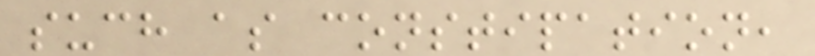such as constipation,
